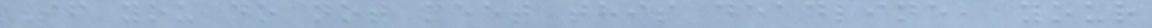If you do not meet this deadline, your
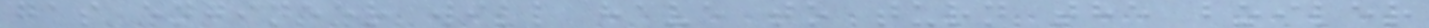gas engineer will have to turn the boiler
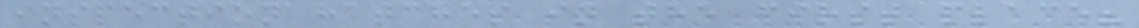inspection hatches in the first place?
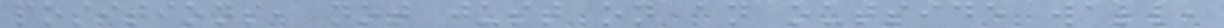positions, not just on an outside wall,
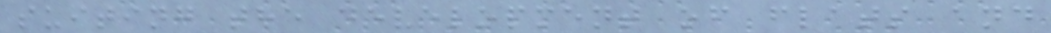suiting the development of flats and
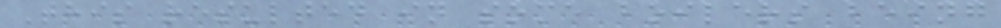This resulted in some boilers being
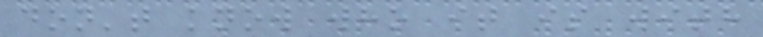don't know who it is with
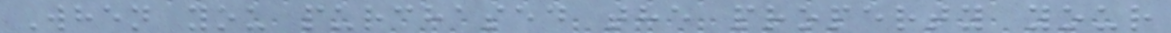When you purchased the property your
